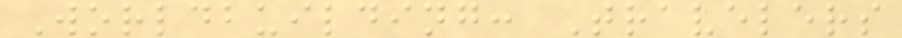Worldbuilding: Travelers
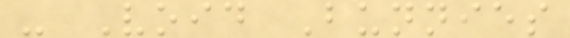- Void Bunnies
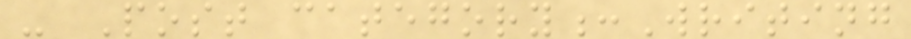- Post category:Writing
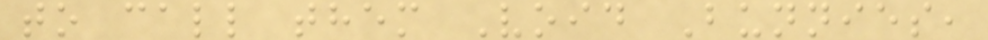to call them Void Bunnies,
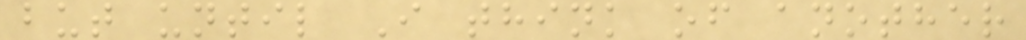but until I think of another
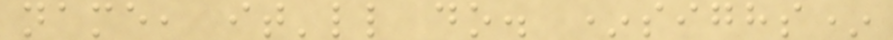name, it'll do. *sighs*
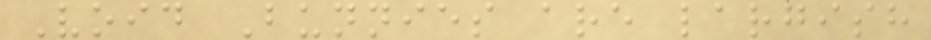Void Bunnies are largish
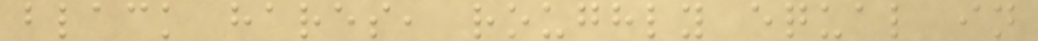black hares, roughly equal in
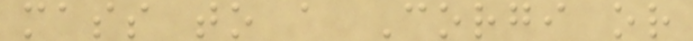mass to a Corgi or
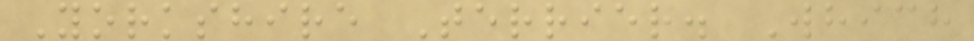Yorkshire Terrier. Which
